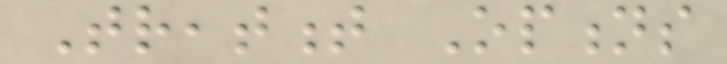Treatment Options
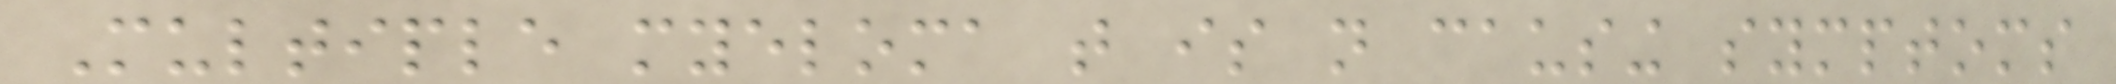Multiple myeloma that is not causing symptoms
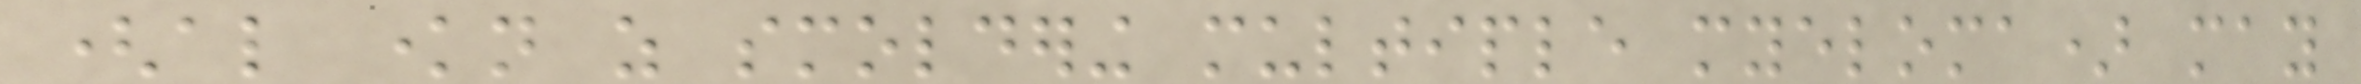(also known as smoldering multiple myeloma) may
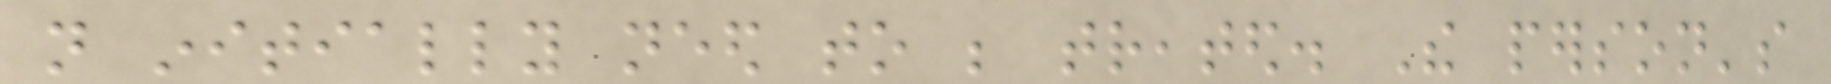not initially need to be treated. The person's
